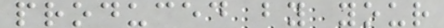produced by your
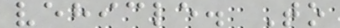vehicle. To
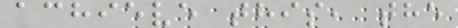achieve this, the
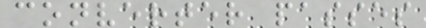converter passes
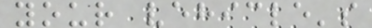your vehicle's
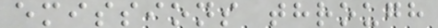emissions through
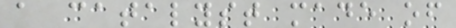a catalyst made of
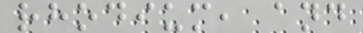rhodium, and
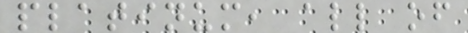platinum, all of
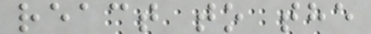react to the
